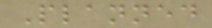Planned
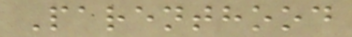Parenthood
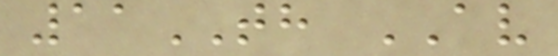11TH AV
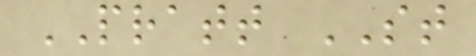PRATT ST
